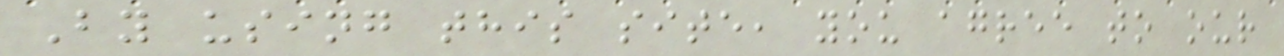By using this site, you agree to our
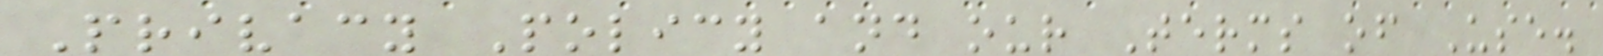Privacy Policy and our Terms of Use.
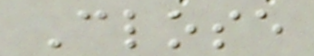Close
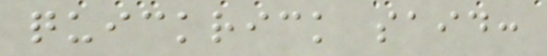quickrick said:
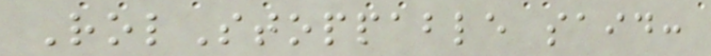RolStoppable said:
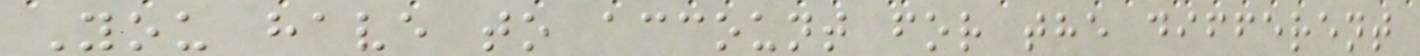You have to account for the different
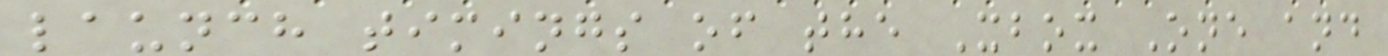launch timings of the Xbox One and
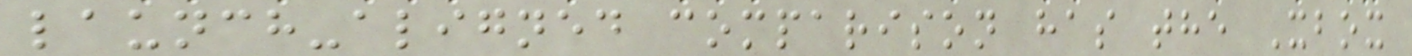launch-aligned comparison has the Xbox
